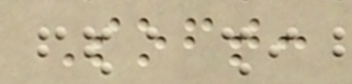Soft:
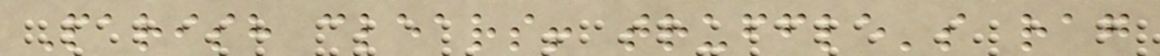Parish clears! truffle's rag
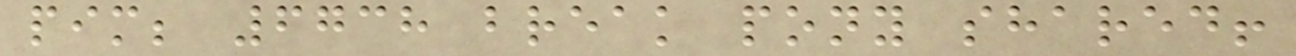pim; 6738 break pony shared!
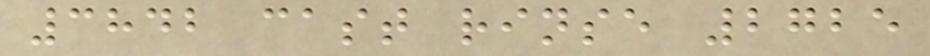3842 cast rinse 2725
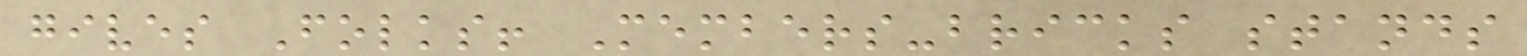gives Folks! Members-bricks stands
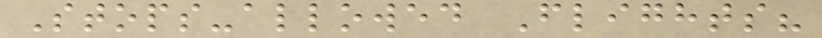Stops-allowed Flights?
